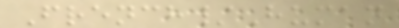French/Human
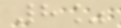8%
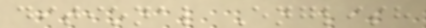ditional English
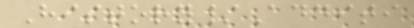History/Additi
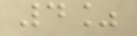4%
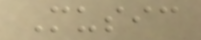Music
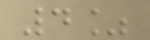4%
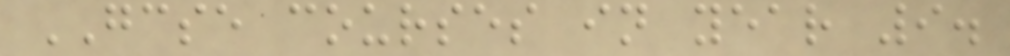GCSE courses in year 9.
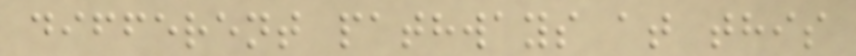different pathways at this
